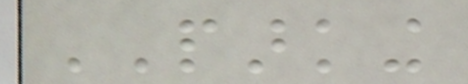PARKING
